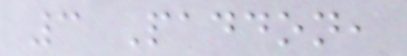3 Paddon,
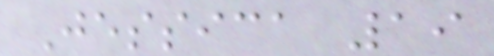Jessica 19
